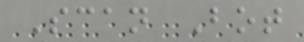Scan Bot
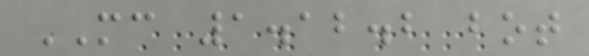MC 1.12.2 bot
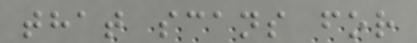that scans for
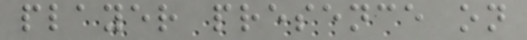player presence on
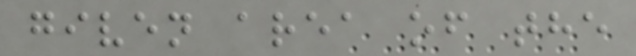given area of the
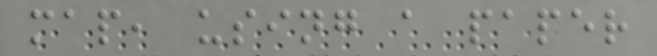map, using a paper
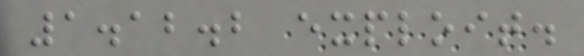1.12.2 exploit.
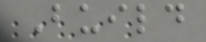Build
